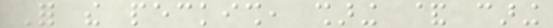For the peckish, sharing & caring
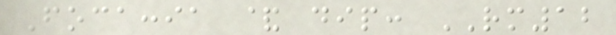Focaccia & dip: RM12
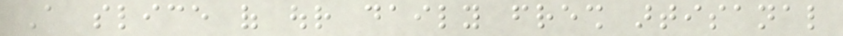A slice of our daily fresh artisanal
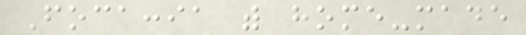Focaccia with home-made
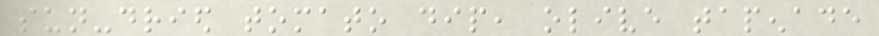sun-dried tomato dip, olive tapenade
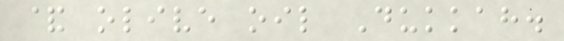& olive oil Dukkah.
